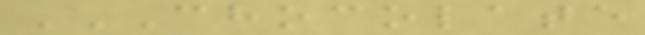CHOCOLATE
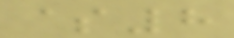$8
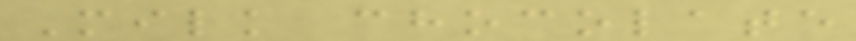Milk chocolate
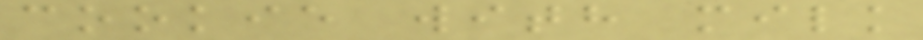cookie with milk
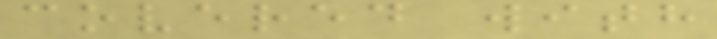covered with
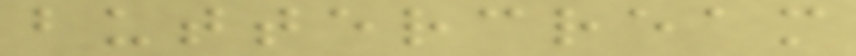buttercream
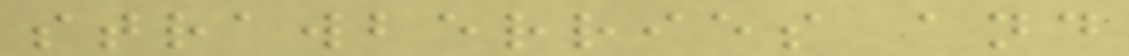strawberries and
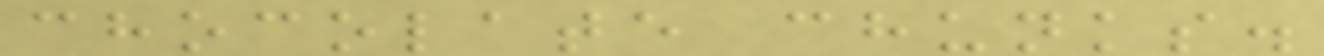chocolate chunks.
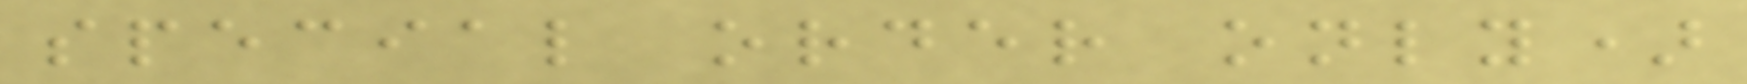special order only)
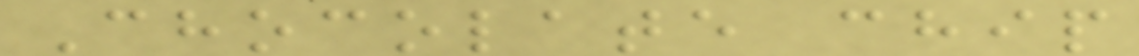Chocolate chip
